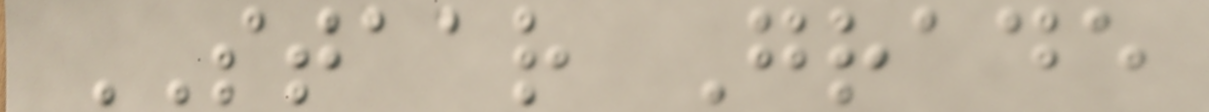STAAR Grade
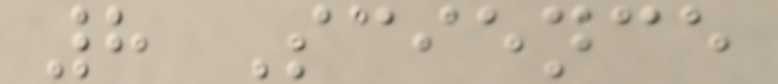8 Science
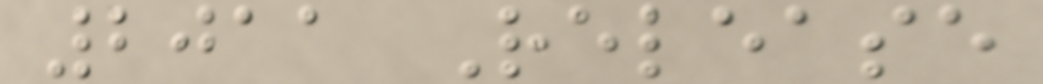2011 Release
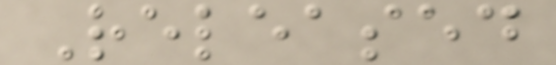Released
